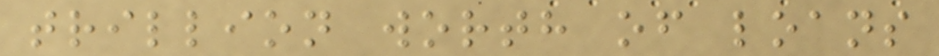trillion worth of loans
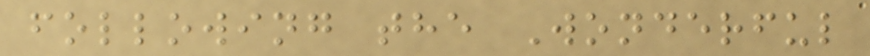following the Wonderful
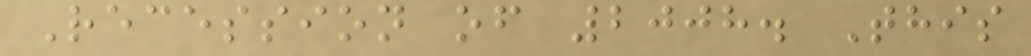Recession of 2008. This
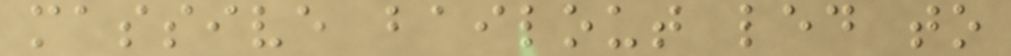massive bailout led to
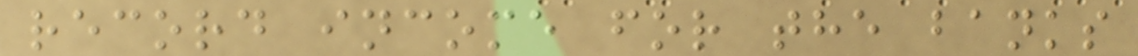record income for the banks
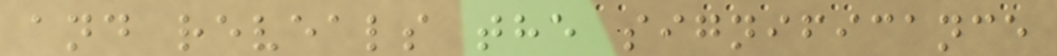and reveals the significance
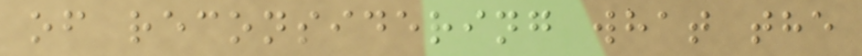of reconsidering what the
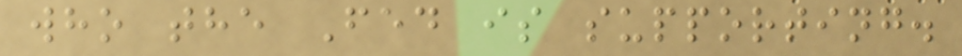who the Fed is supporting.
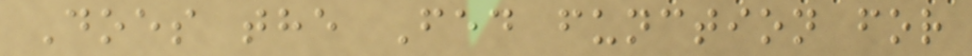Does the Fed function for
